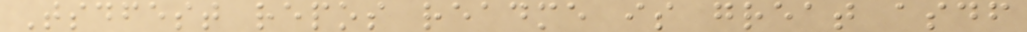Tsdfest repos readme is great asdf
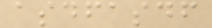asdfasdf
